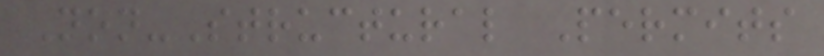Non-Structural Permits
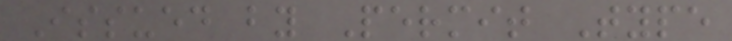Issued by Permit Type
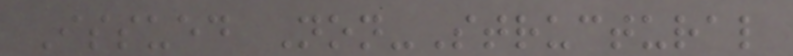Issued Non-Structural
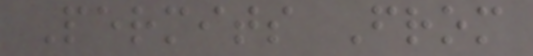Permits From
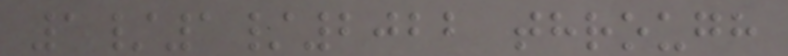1/1/2022 through
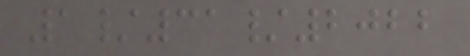1/31/2022
